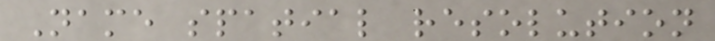Name spatial resolution
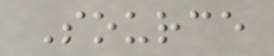Source
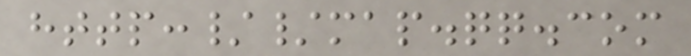http://map.qq.com
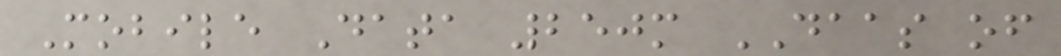Mobile Data 250m DAAS of
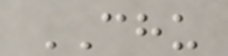CHU
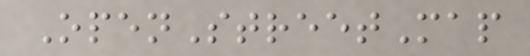OpenStreetMap
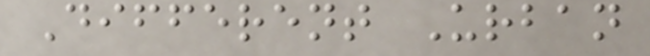Different Urban
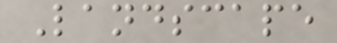Landscape
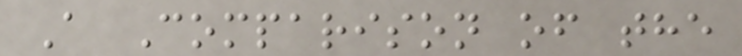A Comparison of the
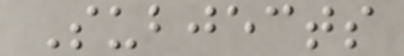Subjects
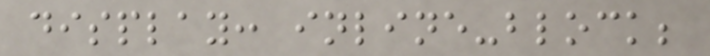display: inline-block;
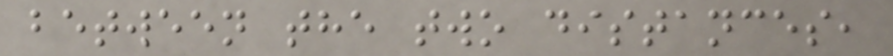between the two distances,
